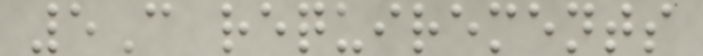5C requirements
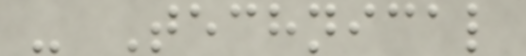- Technical
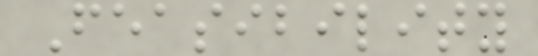Feasibility
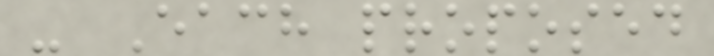- Each proposed
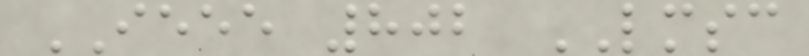IEEE 802 LMSC
